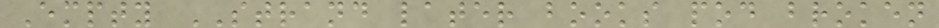Empty STRAND later books pod broken
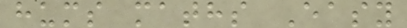hums maths Easy
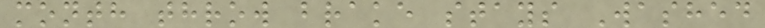month throw brake stays Washed
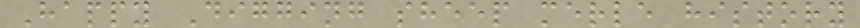Happy Digging sheep merle history
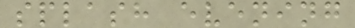splash evening
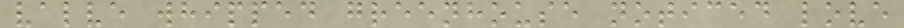valve whipped greenhouse noticed love
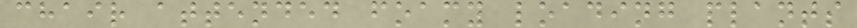chair attended foamy loading plants
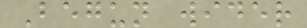Begun wider
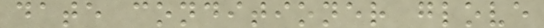date conditioner glove
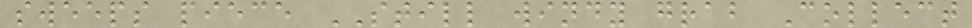sweeps piece STILL windy grab Collect
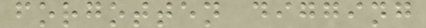forgotten digging
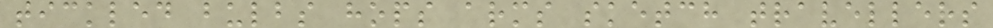tickled bulbs hops arms sketch travellers
